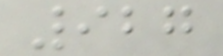927
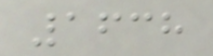1638
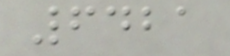6421
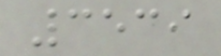3539
